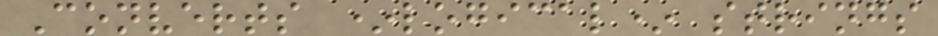Converts *logical* strings
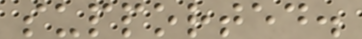supported.
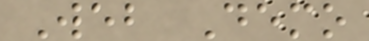Web Demo
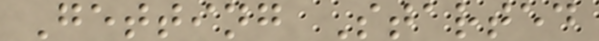Getting Started
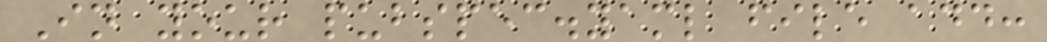In your pubspec.yaml file add:
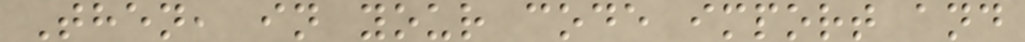Then, in your code import and
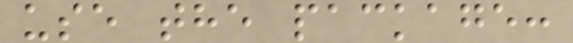use the package:
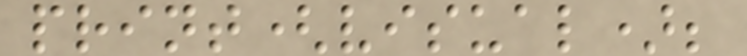print(visual);
